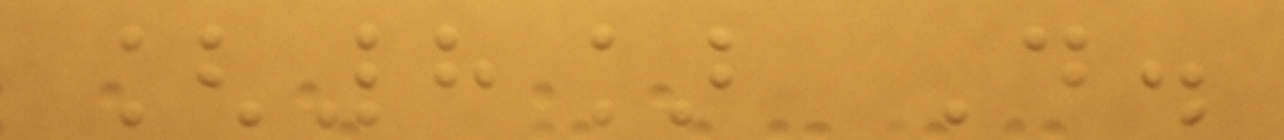[8] D.
